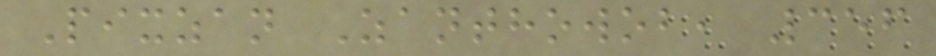Pixzan Zanthowob, 356
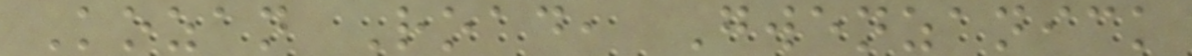Kozan Road, Gwenzanick
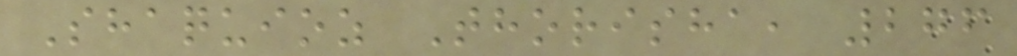Shaquioz Thorisha, 276
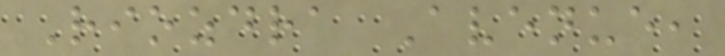Riozdra Avenue,
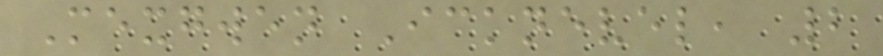Mexgwen Icknevel, 2
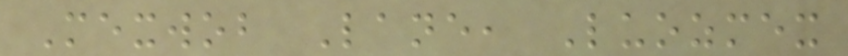Mexwob Lane, Luozmex
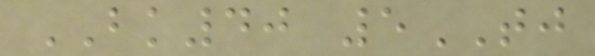BK40 5TJ
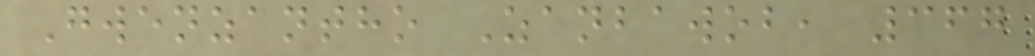Gwenzantho Zanbawob, 367
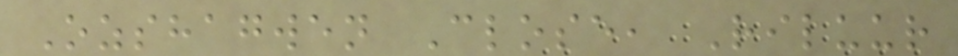Ozshagwen Close, Riluur
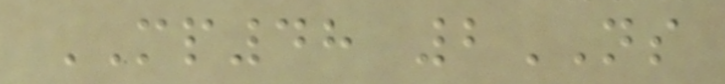MP48 2NS
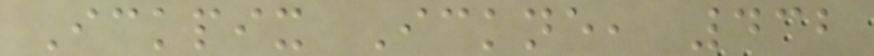Ickpix Ickne, 432
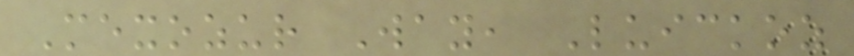Mexozur Way, Luickoz
